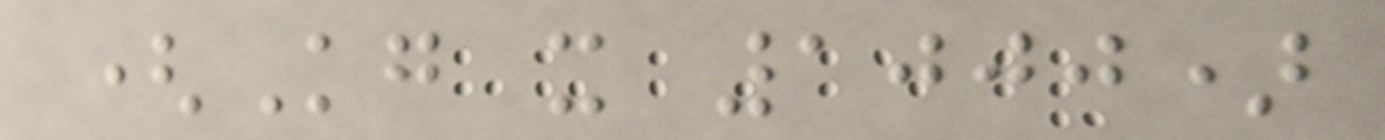(Kg x 1000)
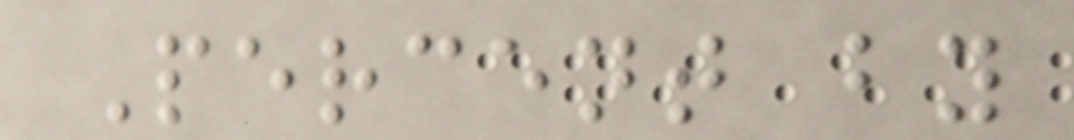Percent by
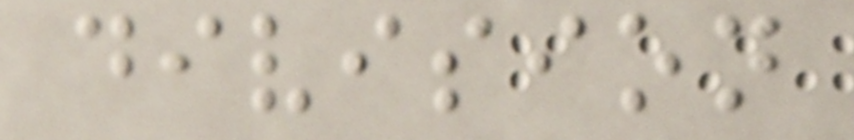division
